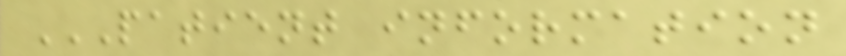PATIENT INFORMATION
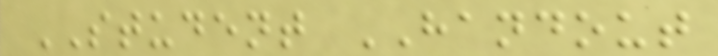STUDENT HANDOUT
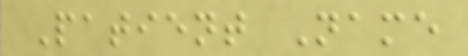Patient Name
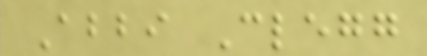Abbi Clegg
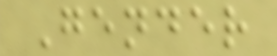Gender
